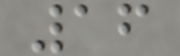16
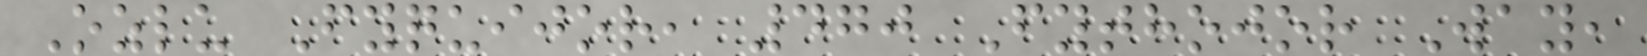Ozlu Fyquijor, 470 Fythojor Way,
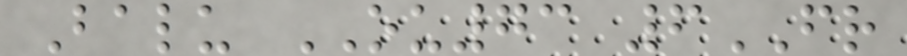Balu OU73 6FR
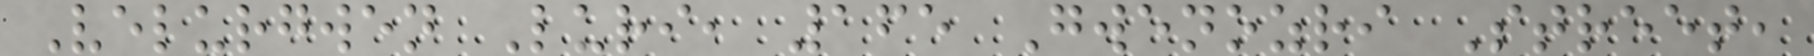Velurgwen Luri, 165 Gwenozri Street,
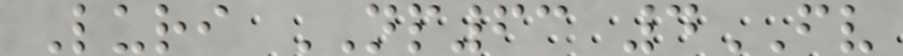Luri NP63 4FV
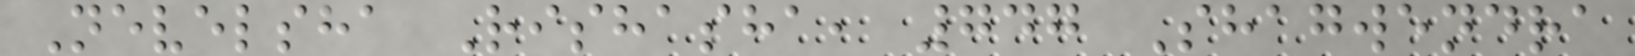Nevelsha Rishasha, 747 Shagwendra
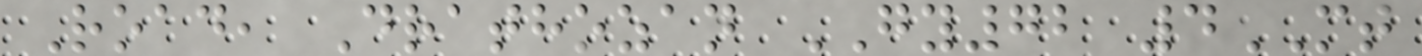Road, Drathozan GY72 4MT
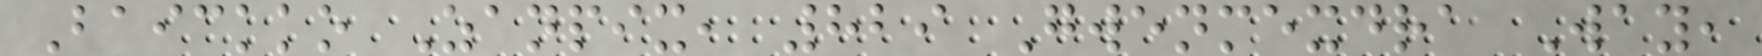Baickko Zanpix, 829 Gwenmexdra Way,
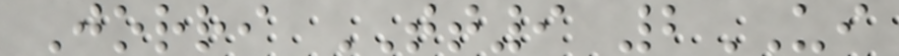Jorri TT9 2UI
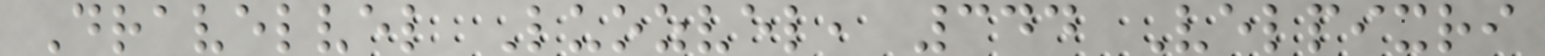Dravelvel Luozvel, 344 Velpixri
